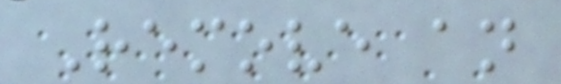Remove an
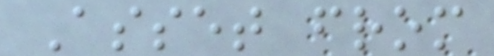Asset from
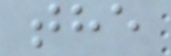the
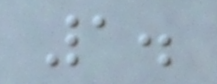1.
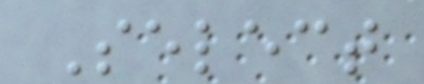Select
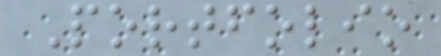Portfolio
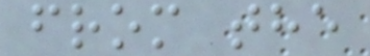from the
